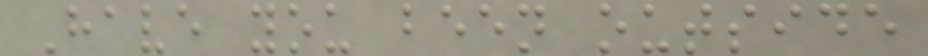Have you been outside
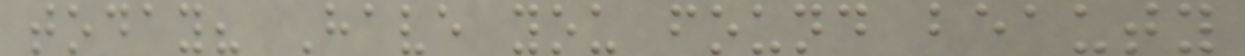today? Have you found beauty
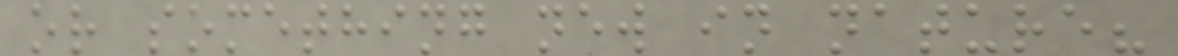or something new in nature?
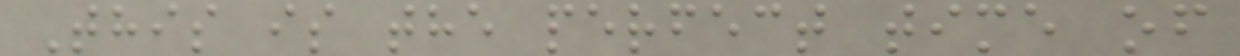This is the perfect time of
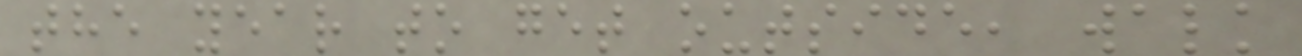the year to get outside, walk
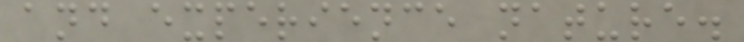and experience nature.
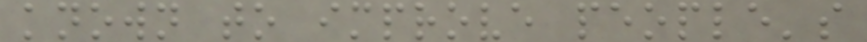known to improve people's
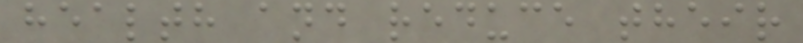health and reduce their
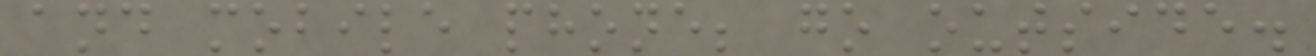and mobile phone; go outside.
